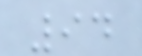94
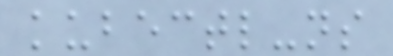kubectl-ns
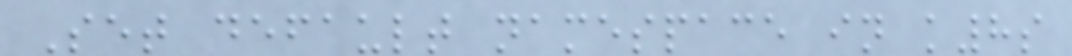Set default namespace in k8s
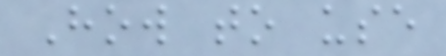How to use
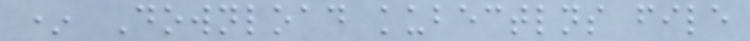* Download kubectlns file
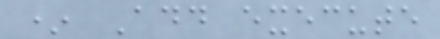* Add execute
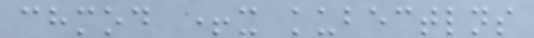chmod +x kubectlns
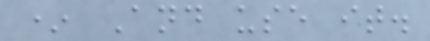* And use it.
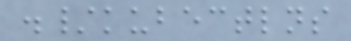./kubectlns
